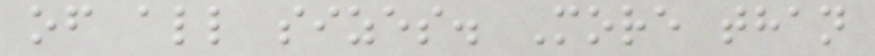of all sizes. More than
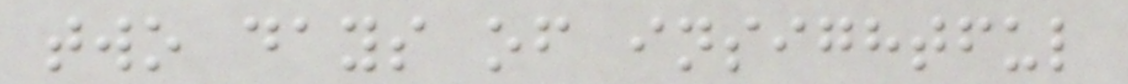two days of insightful
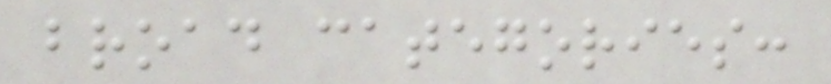broad categories:
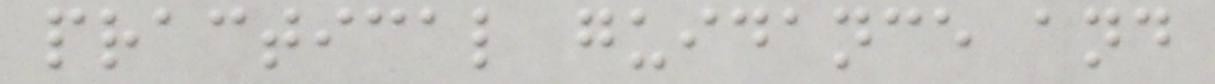practical guidance and
